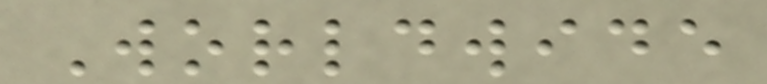Worldwide
